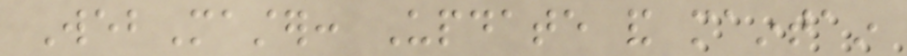WebMaster: Update and maintain
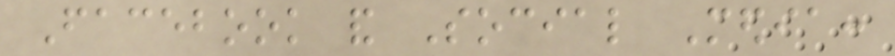Facebook and Social Media:
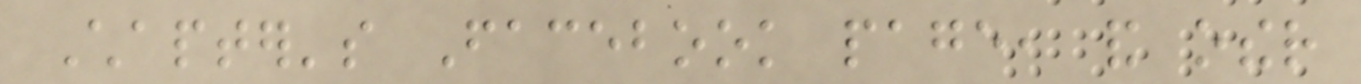Chapter's Facebook page, and other
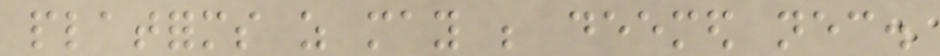platforms as may be deemed necessary.
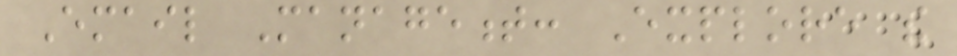Email Management: Explore the
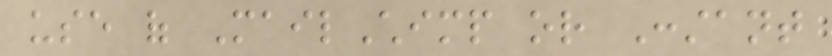use of MailChimp or Constant
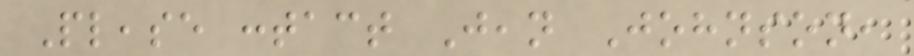Please contact Jean Johnson,
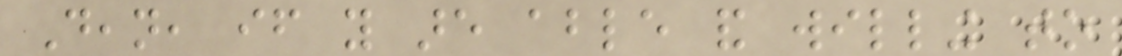Dean, if you are able and willing to
